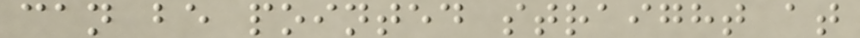can be pointed straight at
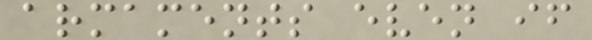armaments even if
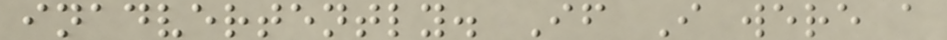inadvertently. If I were a
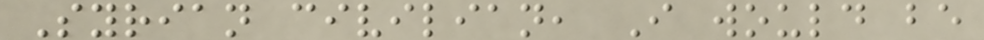Syrian civilian, I would be
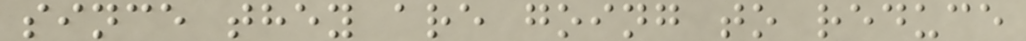since they are going to reduce
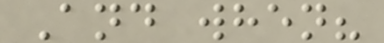And when?
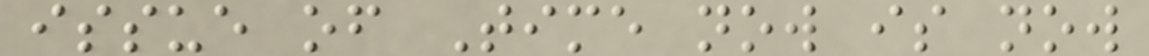issue of Time now is now
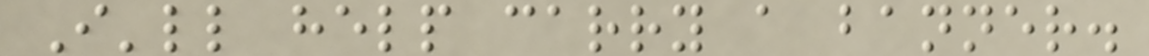I'll help carry a banner.
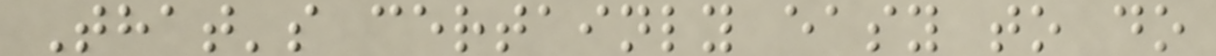That's certainly easy to do
